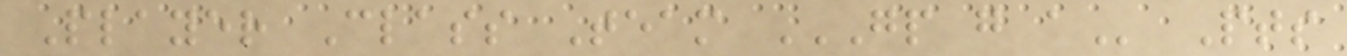Player Class Team GP G A Pts
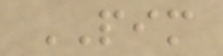PIM
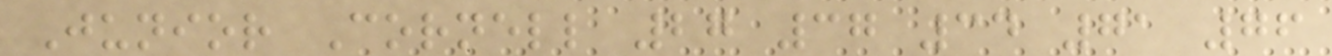Junior Cornell 27 37 34 71 76
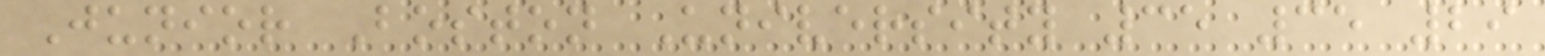Junior Boston University 35 35 29
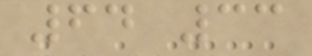64 33
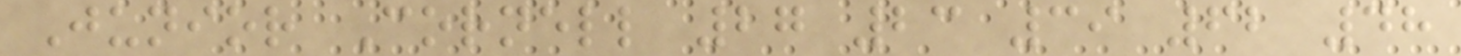Junior Cornell 27 23 39 62 48
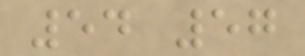54 57
